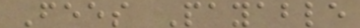Fees Payable
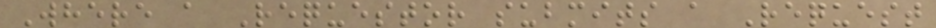Where a Requestor submits a Request
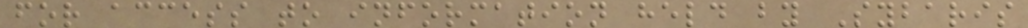for access to information held by Sybaris
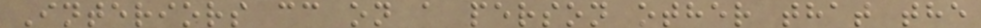Interiors cc on a person other that the
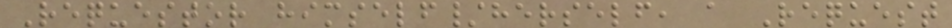Requestor himself/herself, a Request
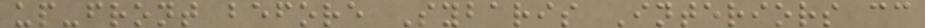up-front before Sybaris Interiors cc
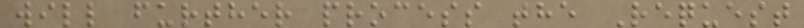will further process the Request
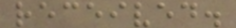received.
